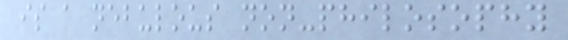is a nebulous non-philosophy
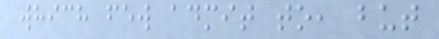which few admit to, but
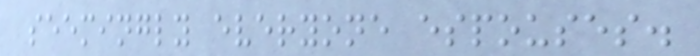seemingly everyone espouses.
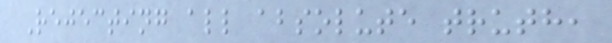Rejecting all absolute truth,
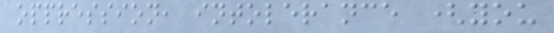oppression, intolerance (you
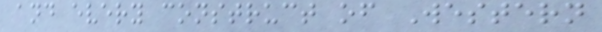and every construct of Western
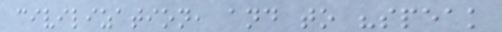civilization, and to "speak
